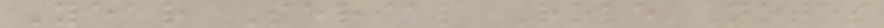Year Serial Role Notes
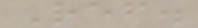Ref.
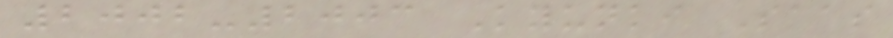2002-2003 Kyunki Saas
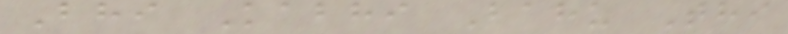Bhi Kabhi Bahu Thi
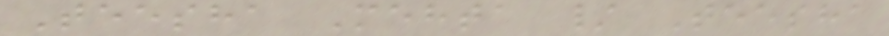Teesha Mehta / Teesha
